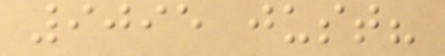9095 just?
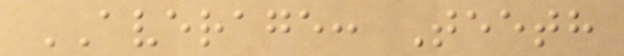AVERAGE: Teeth
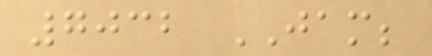7032 JAM;
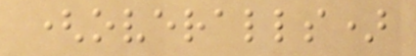(overalls)
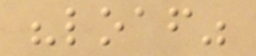"loaf"
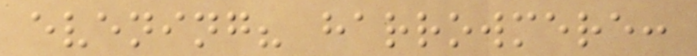evening? harrowmere:
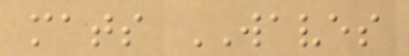mats WAVES
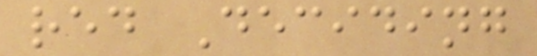red Deciding
